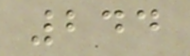244
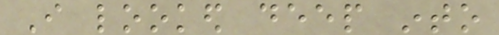I looked deep into
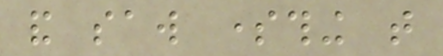and saw something that
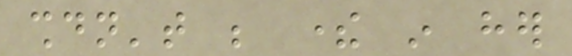shouldn't be there in her
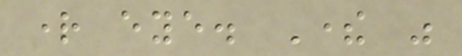right eye. There was
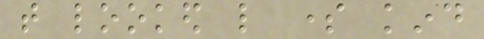that looked like some kind
